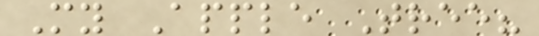My Apple Tree?
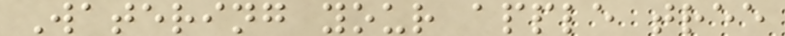Watering your apple tree
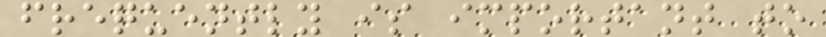frequently is important to
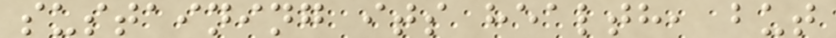sustaining its health, but
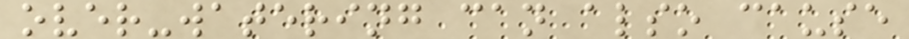over-watering can also cause
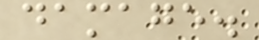damage.
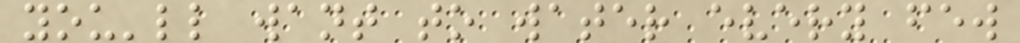you'll want to water every few
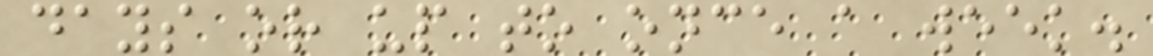days or up to once a week.
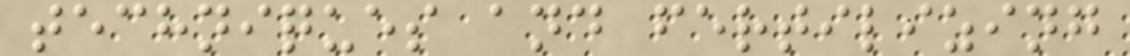techniques and fertilizing
